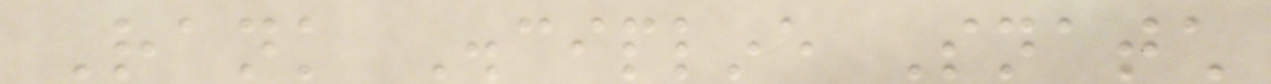Rank Discipline Snatch
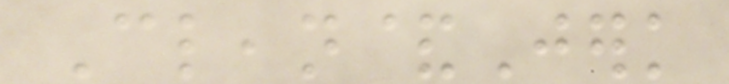Clean&Jerk
